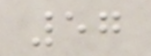57
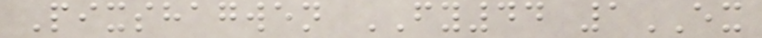Pixshagwen FY44 1EX
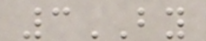3BY
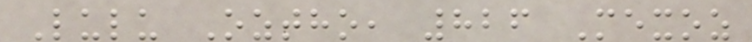Lulu Oztho, 826 Mexoz
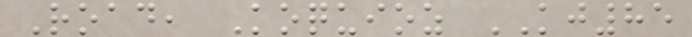Road, Koquioz KJ85
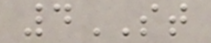4ST
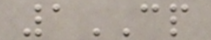1CP
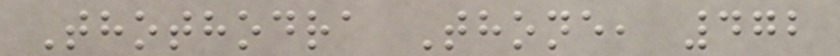Thothodra Thone, 472
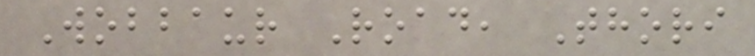Wobbaur Road, Thori
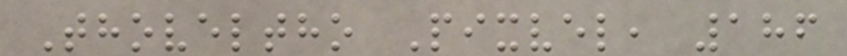Thoveltho Pixvel, 186
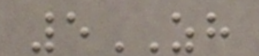5ZH
